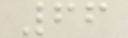66
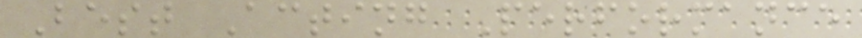Best Acting Performance
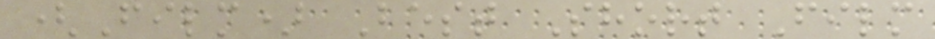(Film) Best Short Film
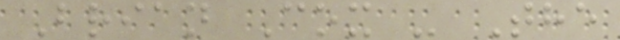Brian Cox - The
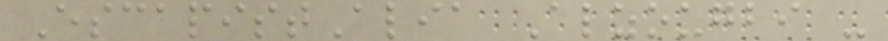EscapistAlia Alzougbi -
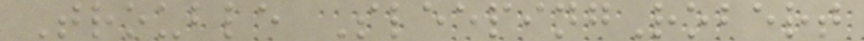Trouble SleepingRobert
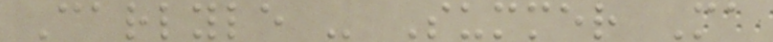Carlyle - Summer Ma
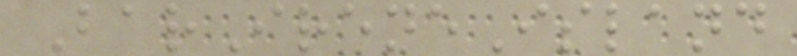BarIreneIsland
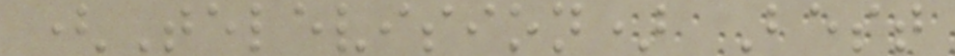(Television) Best
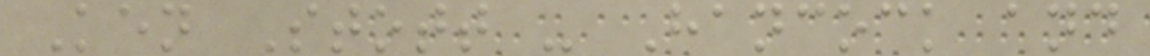Ken Stott - Hancock and
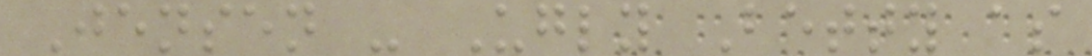Jensen - Ugly Betty as
